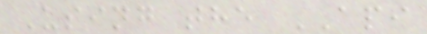Using the API
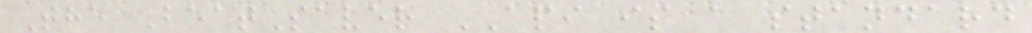The BeatSaver API is a standard
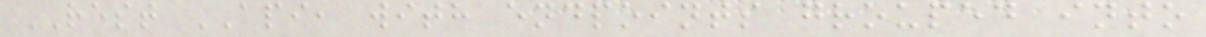REST API, with endpoints grouped into
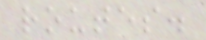routes.
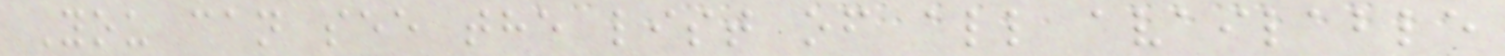You can see the list of all available
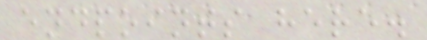endpoints here.
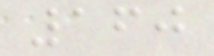160
